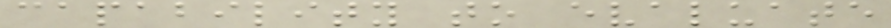capability to evaluate
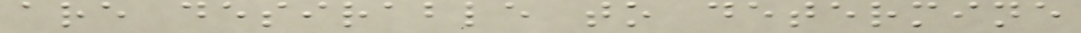are desirable to determine
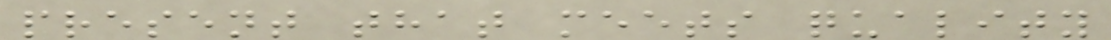present that meets quality
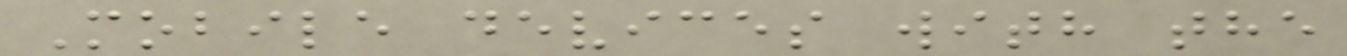Mobile devices with the
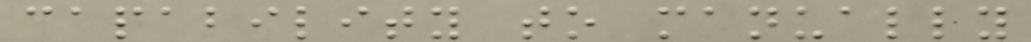capability to manually
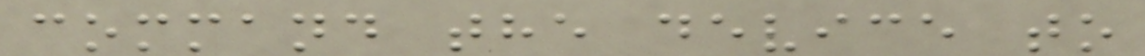command the device to
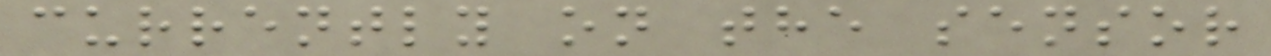currently on the sensor
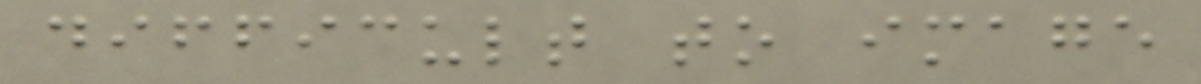difficult to image
